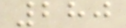280
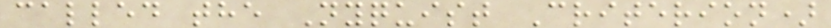called the Nyquist Criterion)
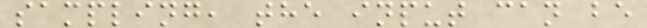sampling, the input can be
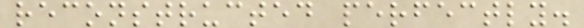reconstructed perfectly.
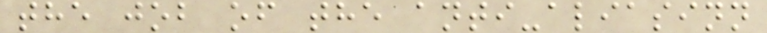the job of the anti-aliasinn
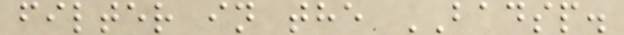filter in the BADSP.
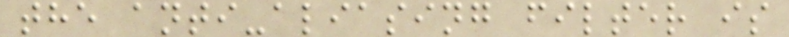the anti-aliasing filter is
